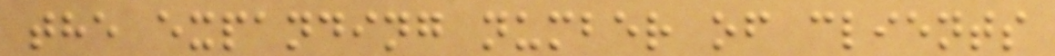the expanding number of clients
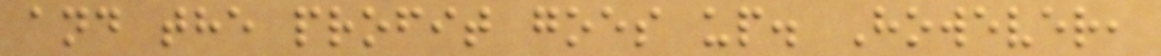and the profit goes up. However,
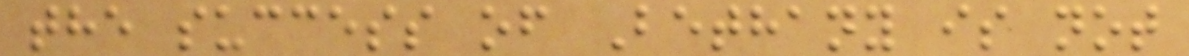the success of Bethany is not
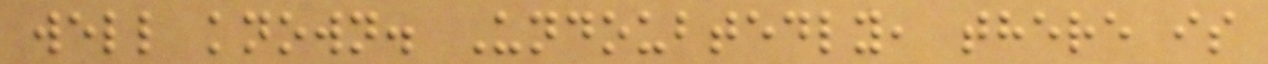well known. Undoubtedly, there is
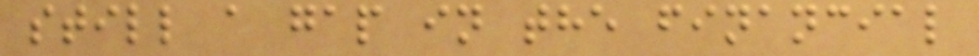still a gap in the financial
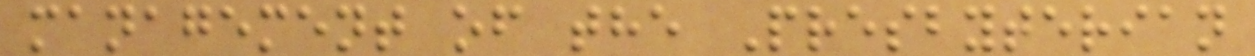management of the Presbyterian
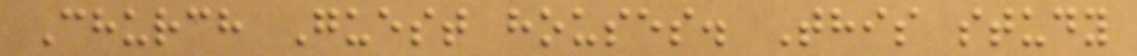Church Guest houses. This study
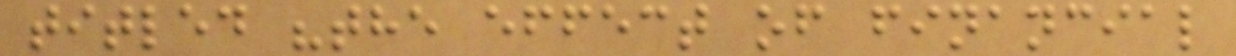titled "the effect of financial
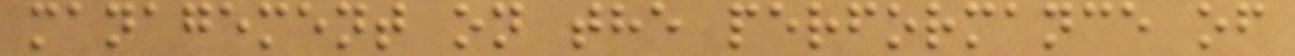management on the performance of
